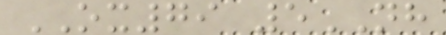OX79 5NH
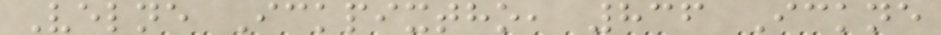Velne Ickpixtho, 836 Ickne
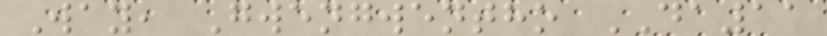Way, Gwengwentho DA11
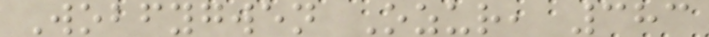Wobfygwen Ozur, 383
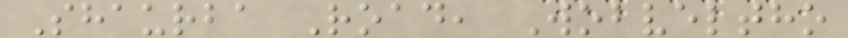Shaurba Road, Wobveltho
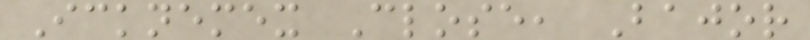Icknemex Close, Bajor
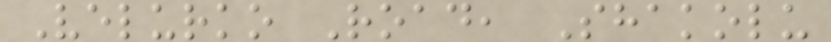Velurko Road, Shakolu
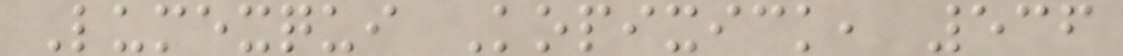Lumexqui Kopixick, 536
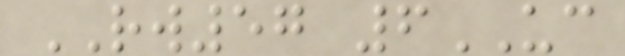RW57 6UC
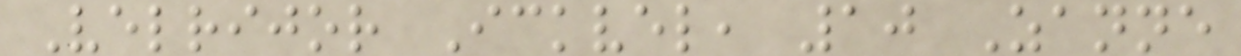Velrijor Ickvel, 10 Zanne
